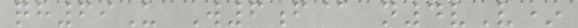qh69U W6f@ n4vV*
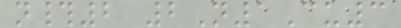n#2 2N1Cu3
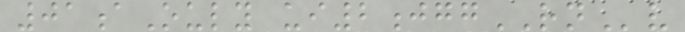01aOuly ui2jggRNv
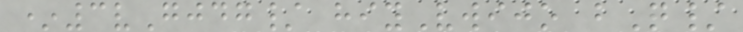*3vGjdg/ hiyVwijo bQ/
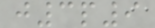j3p9
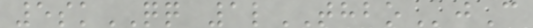5skQQ 1lTHBOjC
